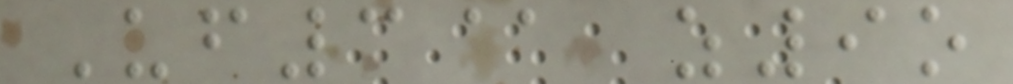Uf3@ z9o
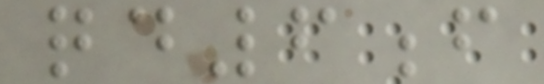qd6f
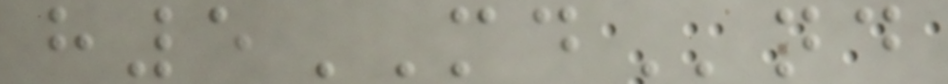h5MDnd
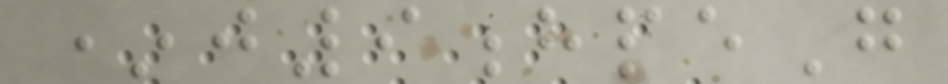*j9hpeG
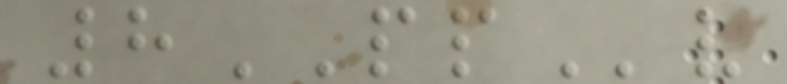8PPv
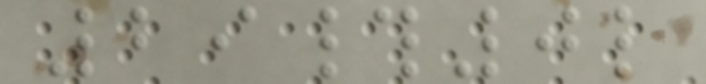29#0l
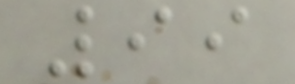99
